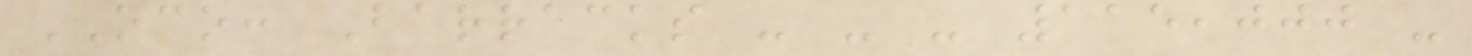OCO: Barracks - - - 115,000 -
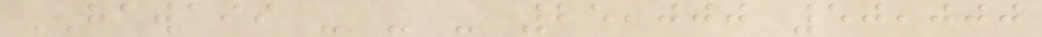HAWAII - - - 25,000 50,000
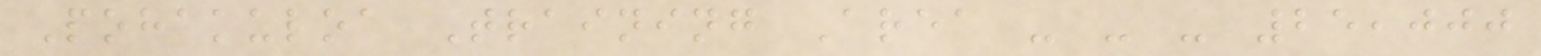Pohakuloa Training Area - - - 25,000
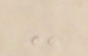-
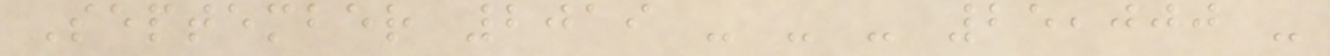September 2019 - - - 25,000 -
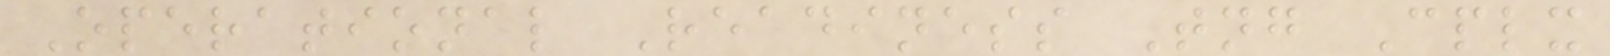Operational Readiness Tng Cplx
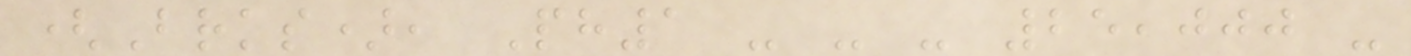(Brks), Ph1 - - - 25,000 -
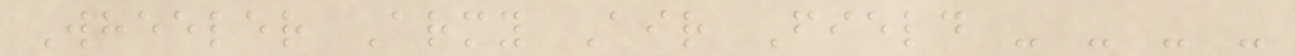Wheeler Army Air Field - - - -
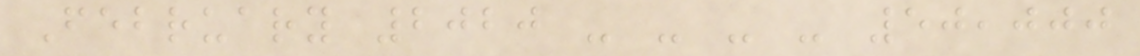February 2020 - - - - 50,000
